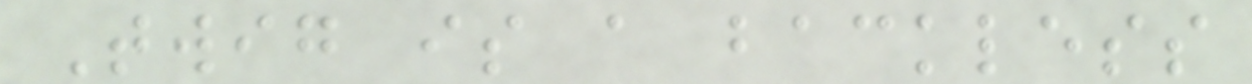Twig is a backless
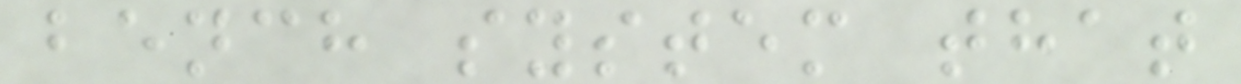bench system that
